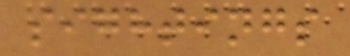sightings
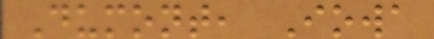Dumont, Iowa
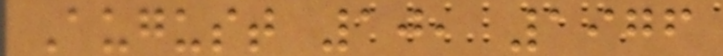August 10, 1976
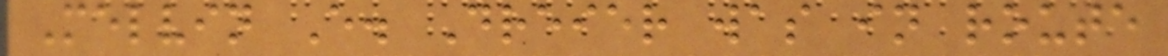Melvin E. Dreier was in route
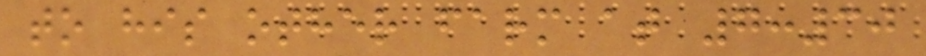to his other farm at 7:30
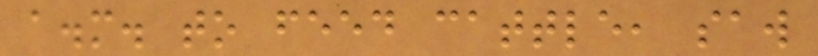a.m. to feed cattle, saw
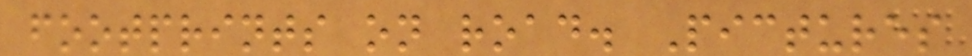footprints on road. Pictures
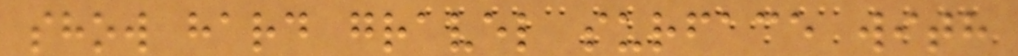show hard gravel surface with
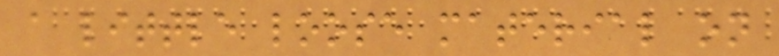a little loose material on
